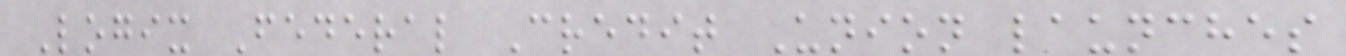Logix Federal Credit Union launches
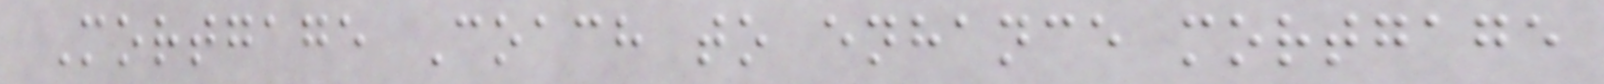Mortgage Coach to enhance mortgage
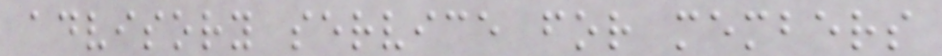advisory service for members
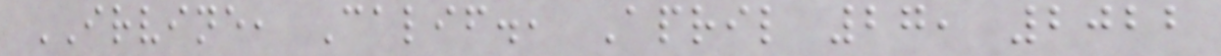IRVINE, Calif., April 27, 2022
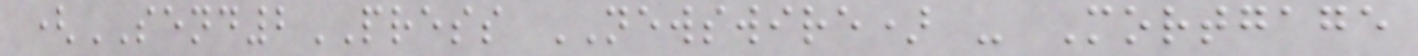(SEND2PRESS NEWSWIRE) - Mortgage
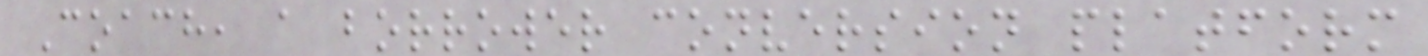Coach, a borrower conversion platform
